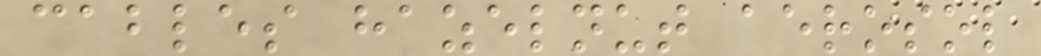cables hazelnut aerosol
